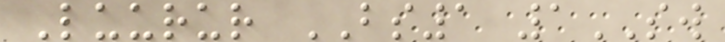Luurur BS1 1SW
